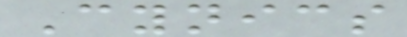Cynics
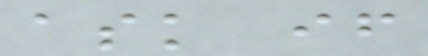ask if
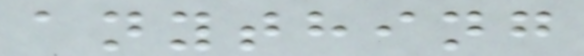anything
